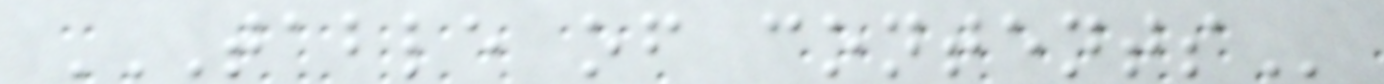TABLE OF CONTENTS
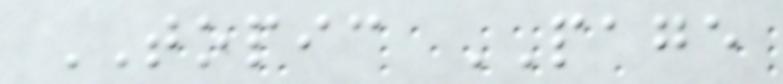TOPIC PAGE
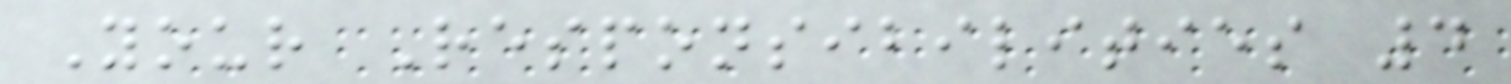Your Responsibilities 4
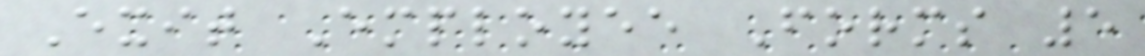Exit Employee Forms 5
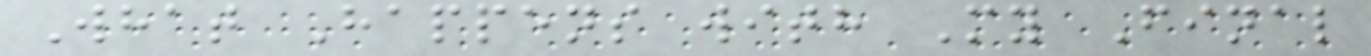What Happens with My Final
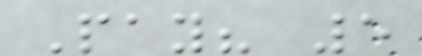Pay? 5
